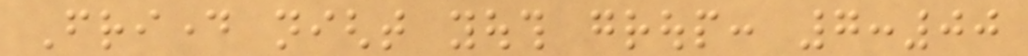Friday night youth group: 7:00
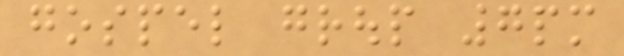gospel group 7pm
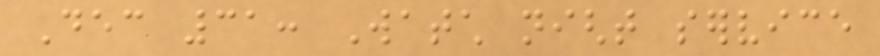Dec 31: Watch night service
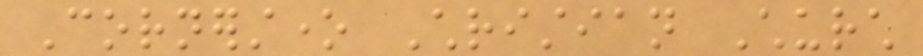Cornerstone Christian Church
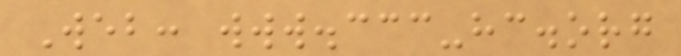Web: www.ccc-hc.org
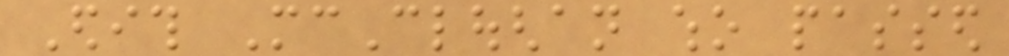Edith McCloughan who passed
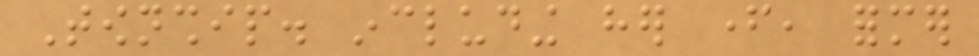Township. including her father, former
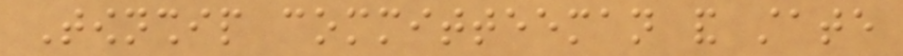Township committeeman and state
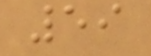59
